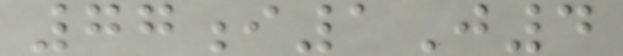77i1J4
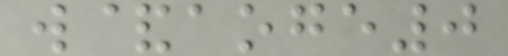w&aoge0
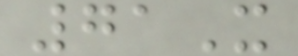71X
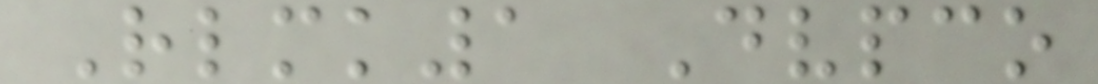Rlmk1 Dvpco
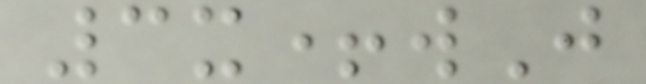3x+wJ
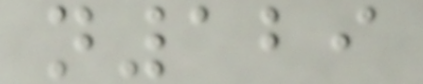n129
